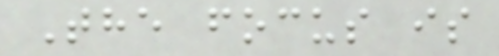The focus is
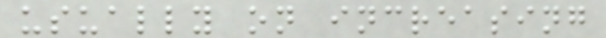usually on increasing
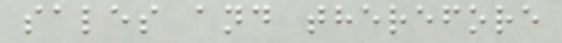sales and therefore
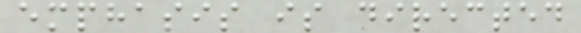emphasis is directed
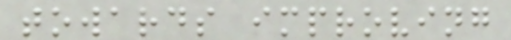towards improving
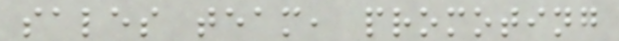sales team, promoting
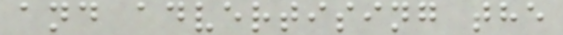and advertising the
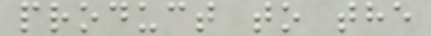product to the
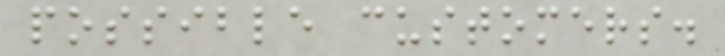possible customers.
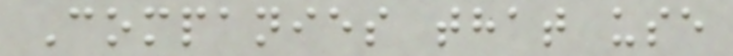Companies that use
